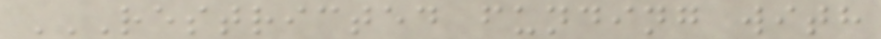RESTRICTED FUNDING WITH
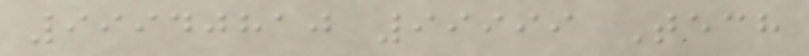99940810 99999 Tech
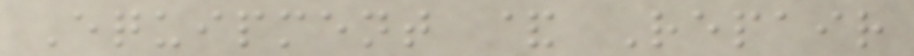Equipment & Repair
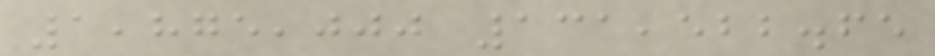1,875,000 131,522.65
